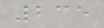235
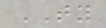TY
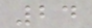24
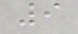9
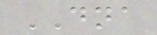DNA
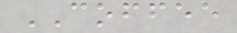COFFEE
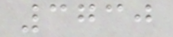3730
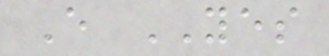E YES
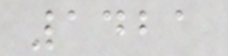1421
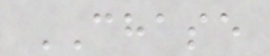CHASE
